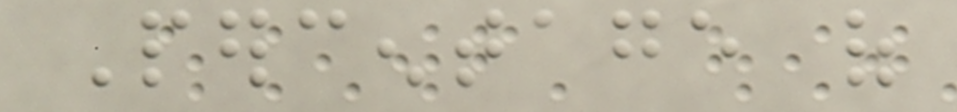Percentage of
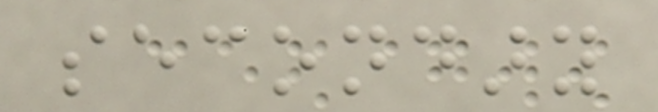secondary
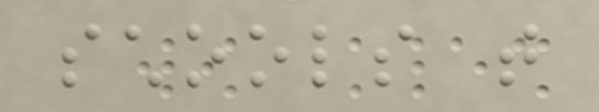schools that
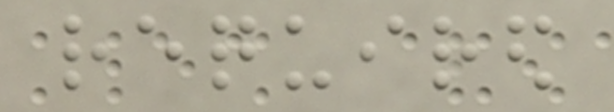required
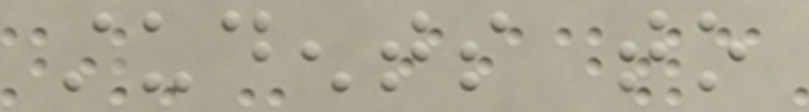students to
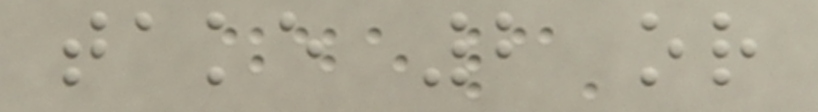take 2 or
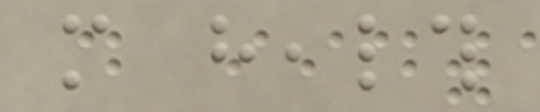more health
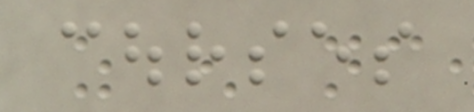courses
